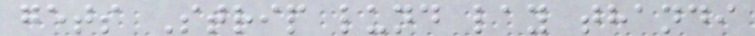gets Strip lund lay thandi
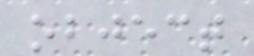object
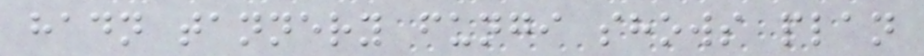hadn tannery fungi shows plan
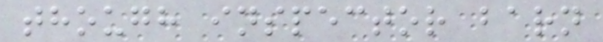though inspector barn
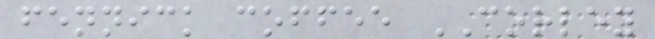fennick coffee CORLEY
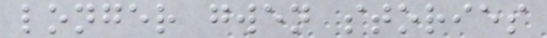longer gwen stories
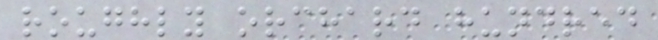roughly orchard hundred
